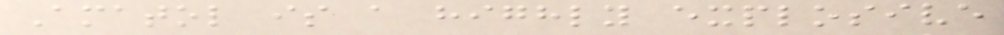Amatol is a highly explosive
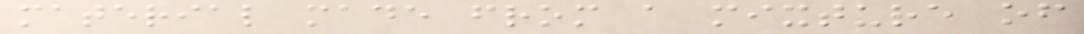material made from a mixture of
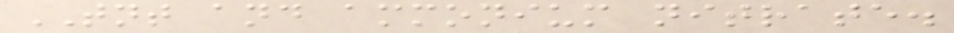TNT and ammonium nitrate.
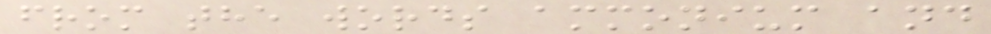from the words ammonium and
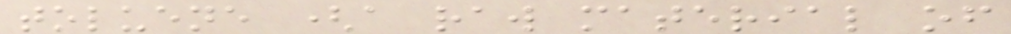toluene (a raw material of
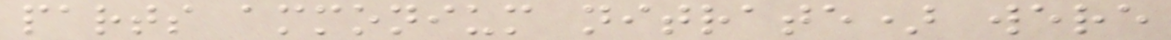parts ammonium nitrate) were
